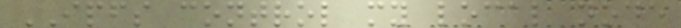IPFS control my local node
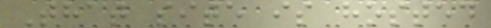That site is hosted
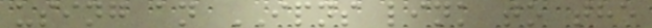using an IPNS link to the
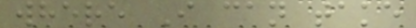where I can take
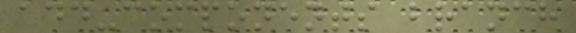add-components branch
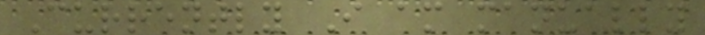Currently I am manually
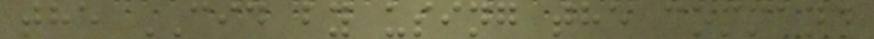the CID by using the command
